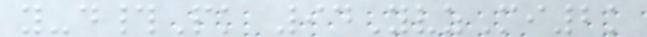y-d#Pk 94YvzMi2k
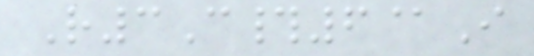R3C#6@I
